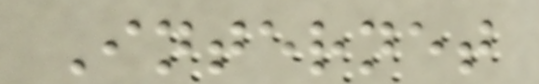Internet
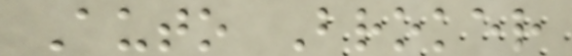Auto Broker
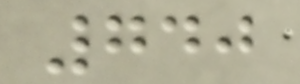740
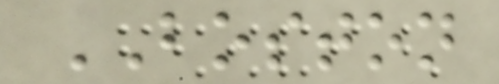BOSTON
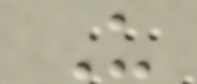U
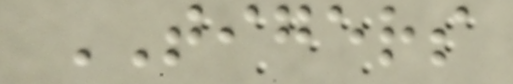TIGERS
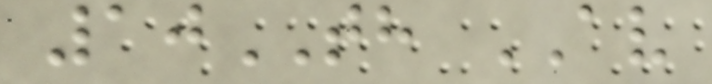10TH AV
